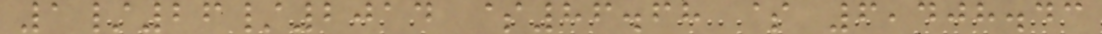1/26/2014 $86.68 $ 6,408.43
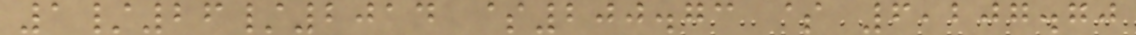1/26/2014 $200.73 $ 6,207.70
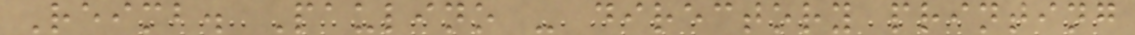Reimb. Paulino - directory printing
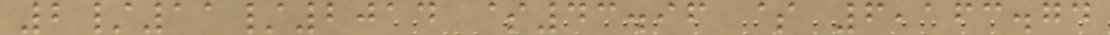2/11/2014 $43.96 $ 6,163.74
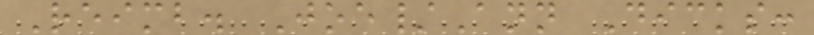Reimb. Joe/Ann Dicks:
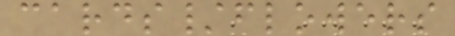cards/flowers
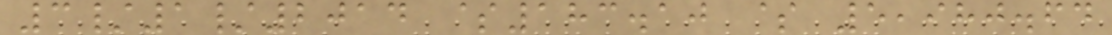3/1/2014 $183.10 $ 5,980.64
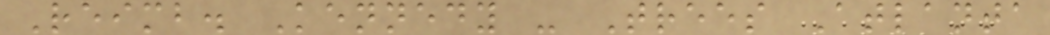Reimb. Kennedy - Trees Atlanta
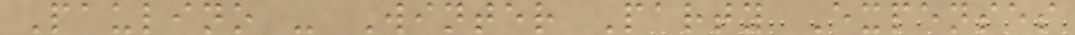Paulino - Winter Party Expenses
